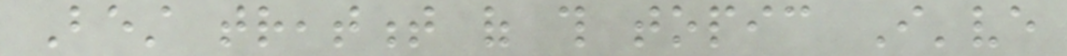Best treatment of this topic I've
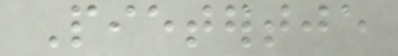Pietertje
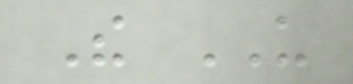The US
